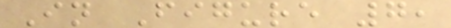In Figure 7,
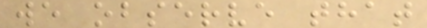we observe that
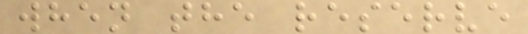when the reserve
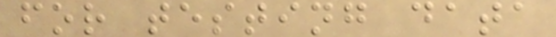for testing data
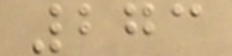273
